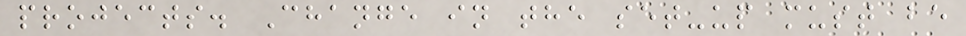projects. Change in the set-up must be
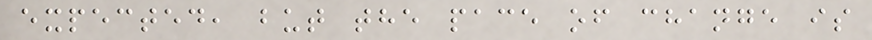expected, but the pace of change is
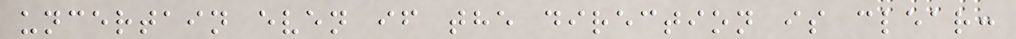uncertain even if the direction is clear:
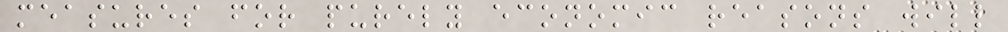measures for purely economic reasons will
